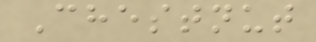Chestnut
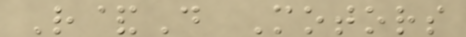R&D Motors
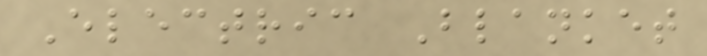Electric Blanket
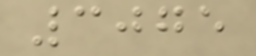3075
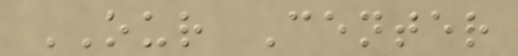OUR Center
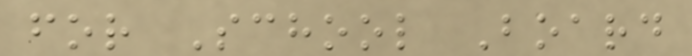for School Board
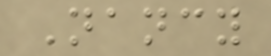Nancy
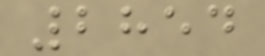2854
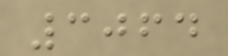3064
